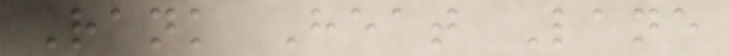Rank Heat Lane
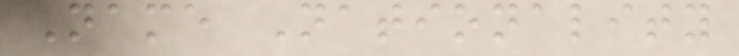Name Nationality
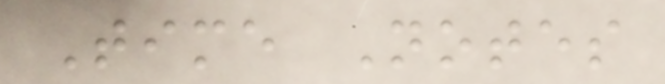Time Notes
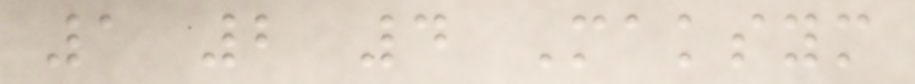1 2 4 Maksym
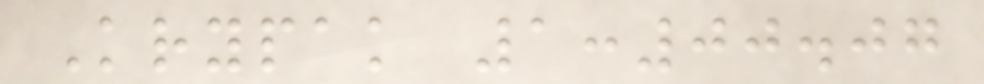Krypak 1:00.07
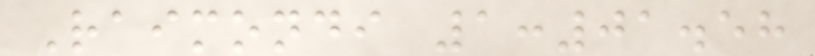Raimondi 1:01.58
